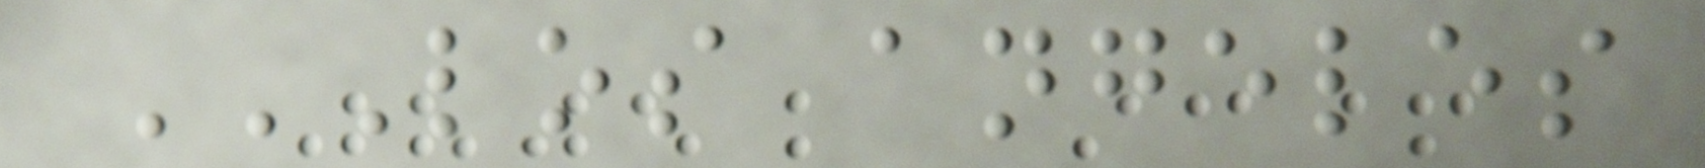LOS ANGELES
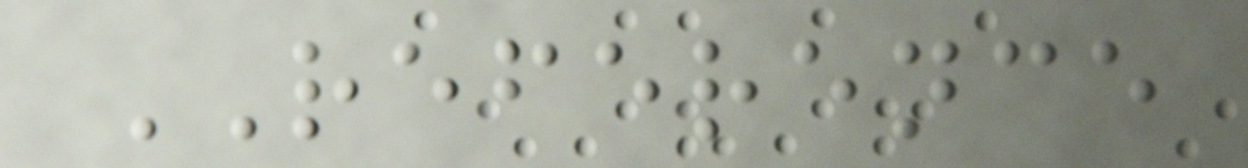REFERENCE
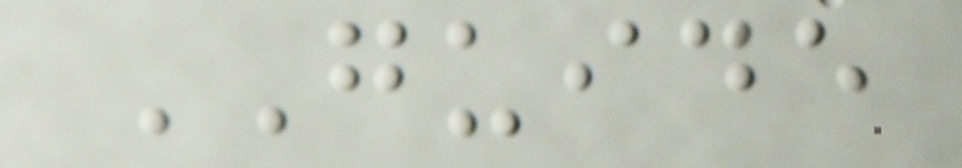GUIDE
